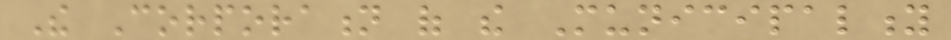The Corporation of the Municipality
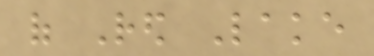of Red Lake
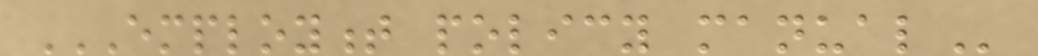EMPLOYMENT POLICY MANUAL
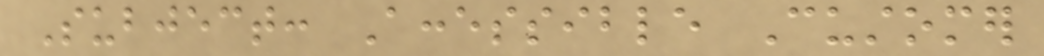Subject: Accessible Customer
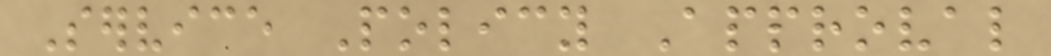Service Policy Approval
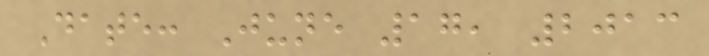Date: June 17, 2013
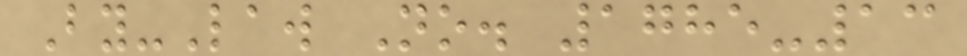By-Law No. 1785-13
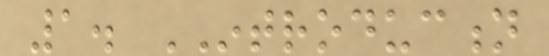1. INTRODUCTION
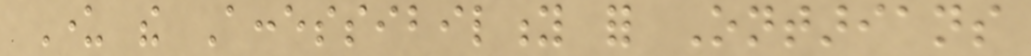Under the Accessibility for Ontarians
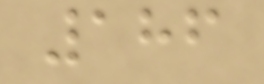186
